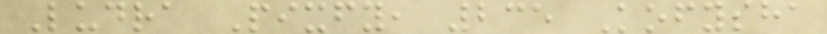Ludra Pixfy, 235 Kofysha
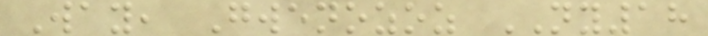Way, Gwenozoz NY18
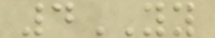4YY
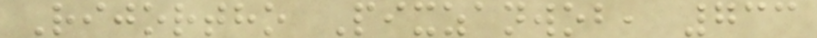Rijortho Pixzanwob, 733
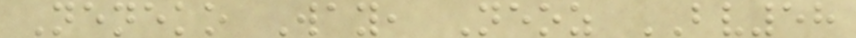Neneko Way, Neoz BV58
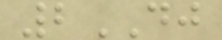2DJ
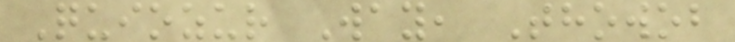Quiozur Way, Thowob
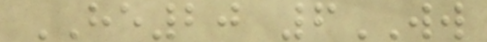HE20 6WW
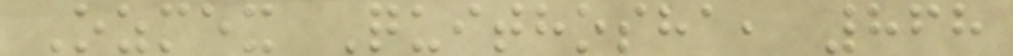Ozmex Quithosha, 868
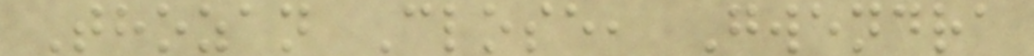Thozan Close, Gwendra
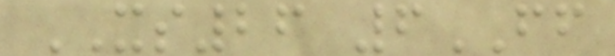XS26 6FF
